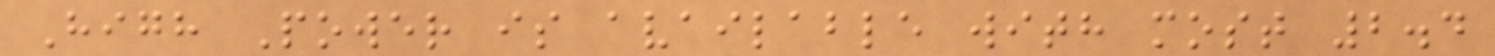High Power is available with most 2.4
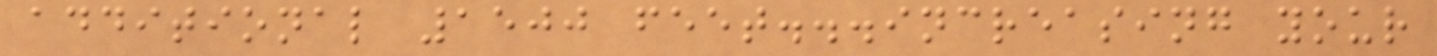additional 1500 feet...increasing your
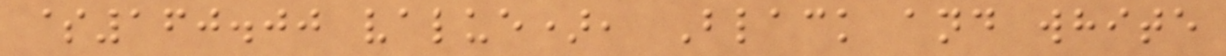$160.00 value), Black and white
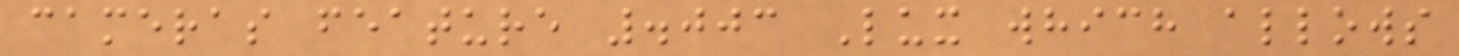cameras feature .003 Lux which allows
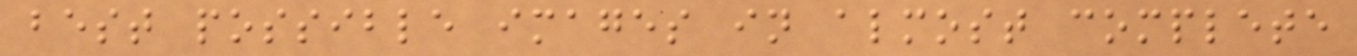best possible images in almost complete
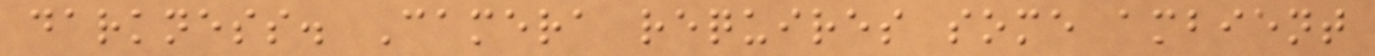darkness. Camera requires some ambient
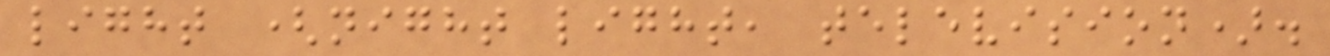light (night light, television).
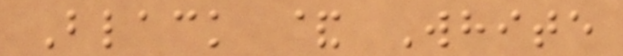Black & White
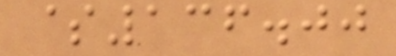$136.00
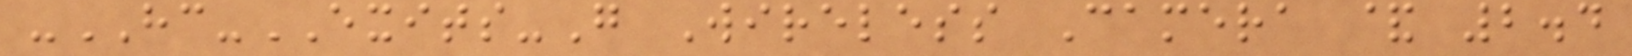-HC-EXITS-G Wireless Camera & 2.4
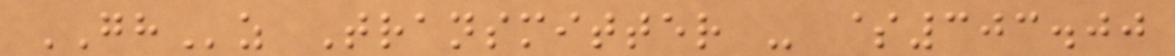GHz Transmitter - $303.00
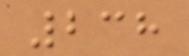238
